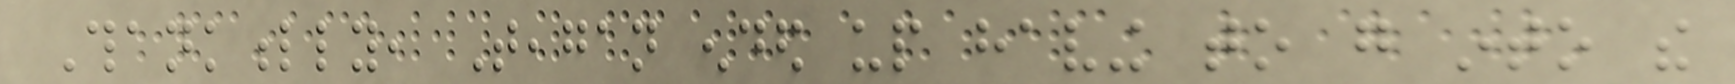Thankfully, Teagan ended up having to go into the
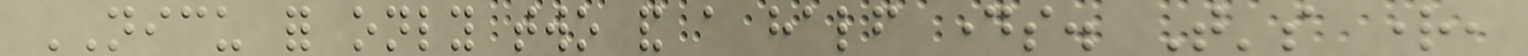NICU for only two and a half days. That's right,
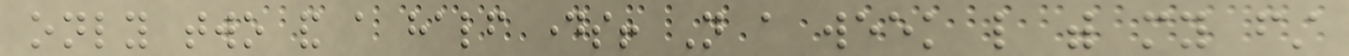only two and a half days! Not a week like with my first
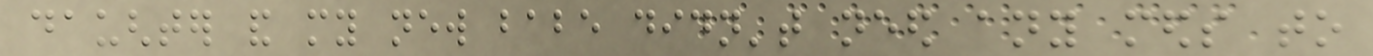daughter and my new babe didn't need any meds to
